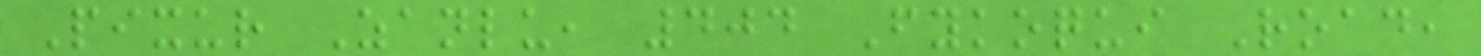Pixur Zanlu, 404 Fykoqui Road,
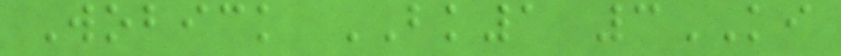Wobick BK1 3KI
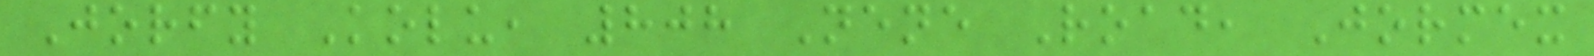Jorfy Kolu, 808 Nene Road, Jormex
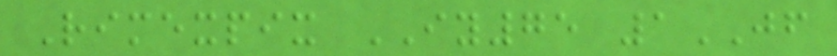Rimexpix IY75 1JF
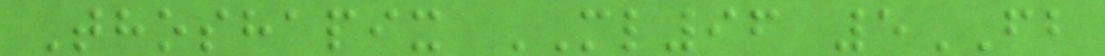Thoshapix ML96 5FB
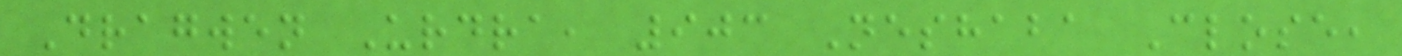Dragwen Urdra, 903 Neshaba Close,
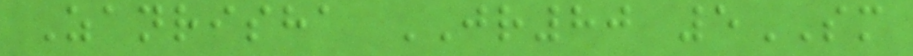Zanrisha JR80 5SM
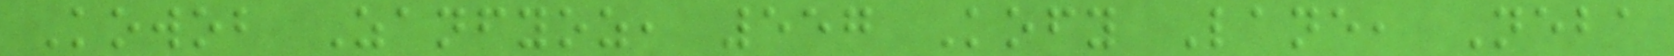Kowob Zanfyoz, 557 Kofy Lane, Neba
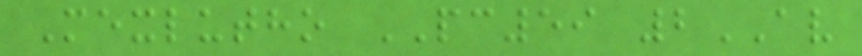Mexlutho PC59 2AV
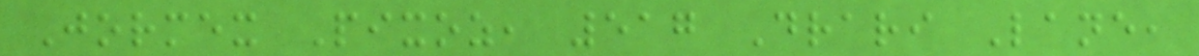Jormex Pixoz, 517 Drari Lane,
